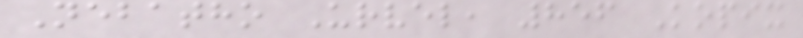Nebatho Urvel, 856 Kopix
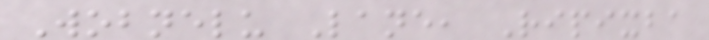Wobnelu Lane, Ripixba
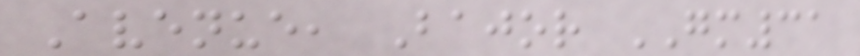Avenue, Bajor GM31
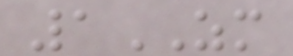1ZM
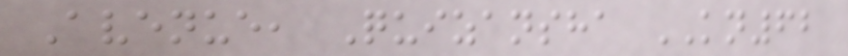Avenue, Quizansha KN62
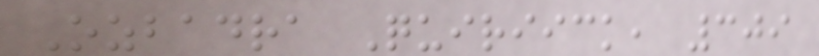Ozbadra Quiriick, 309
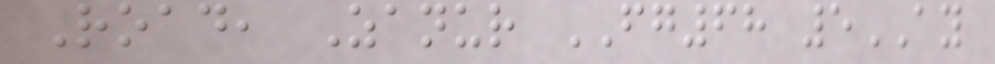Road, Zanur FG68 5AY
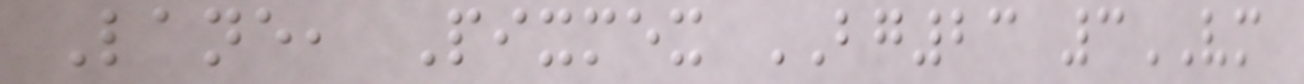Lane, Pixmex BG23 3VM
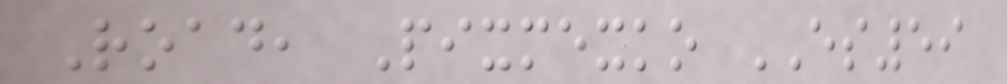Road, Pixmexko ES59
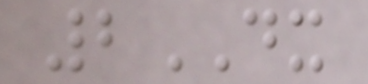2DX
